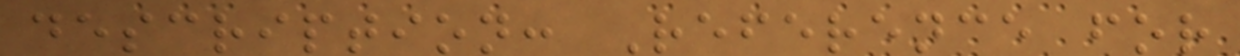description: Reference for
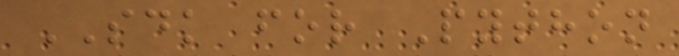SDK for Python
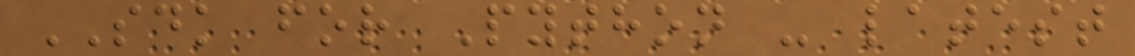SDK for Python - latest
